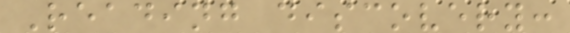Reading discovery:
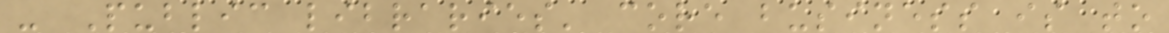- Public libraries' core business is to
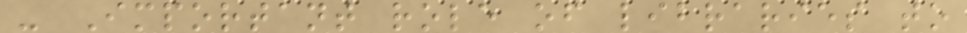- Important role of libraries to
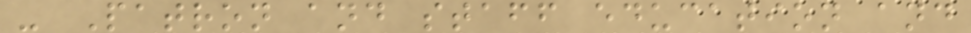- Patron and staff education and
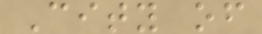City of
